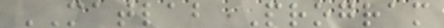MATLAB Program
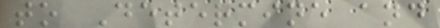to Determine and
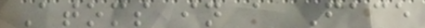Atoms in a Face
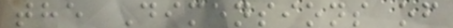the Dimensions of
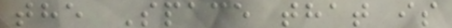the Space that is
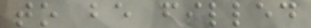to be filled
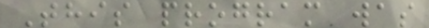This program was
